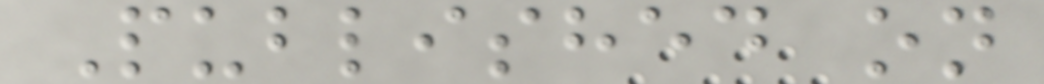Published on
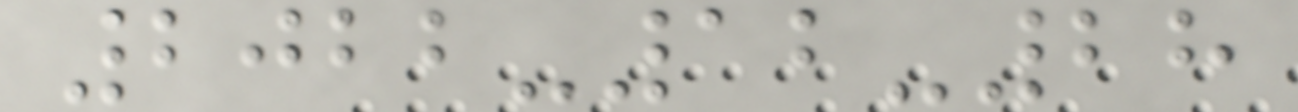2022-12-28
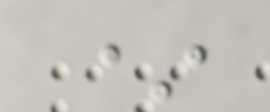*
